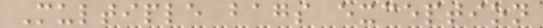Multiple bags exception
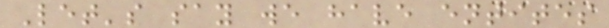Let's say we have entites
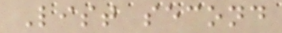List second
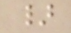}
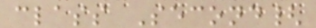class Second{
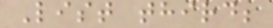List third;
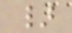}
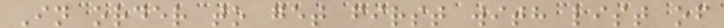In order to get first with list of
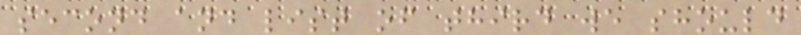second and list of third we should
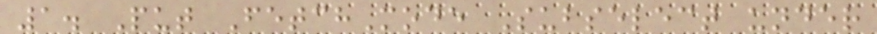1. Put FetchMode Subselect under
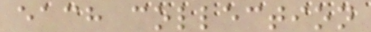each collection
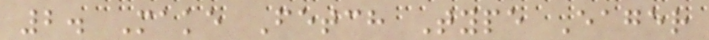2. Make Fetch Type Eager
